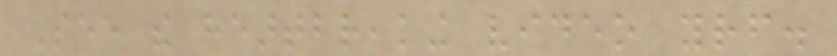See the heartbreaking video yourself.
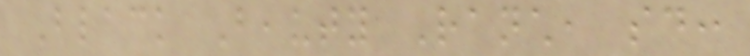Black Beauty Ranch, said:
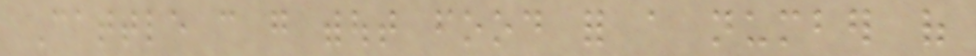Cattle can go without food for a number of
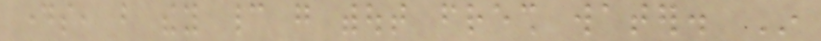days, but they cannot go without fresh water. In
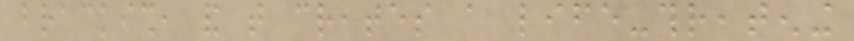brackish, and that creates a life-threatening
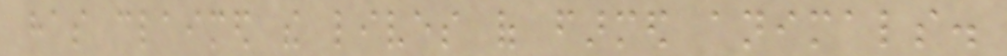has claimed the lives of farmed animals.
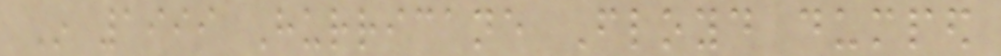In 1999 Hurricane Floyd dumped
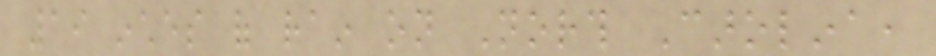19 inches of rain on North Carolina,
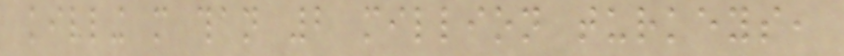killing more than 2 million turkeys,
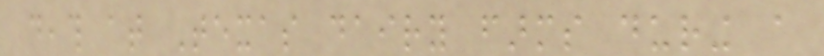death at Texas dairy farms during a
